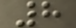8
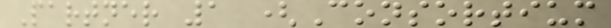Partner 1 (Consortium
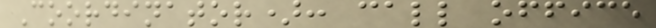Coordinator): call office
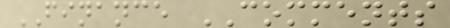FINANCE COMMENTS
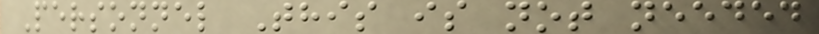Personnel This is not needed
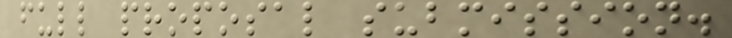full proposal submission.
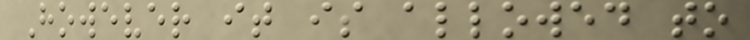However it is allowed to
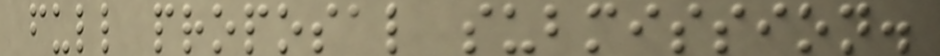full proposal submission.
